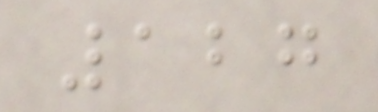127
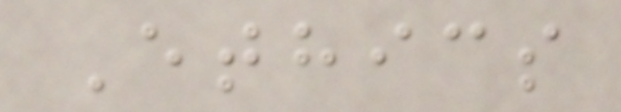Ethics
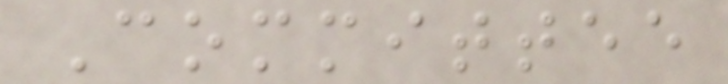Committee
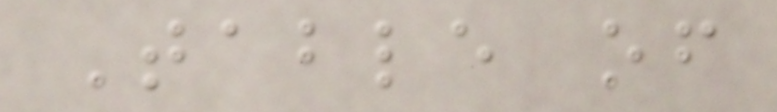Table of
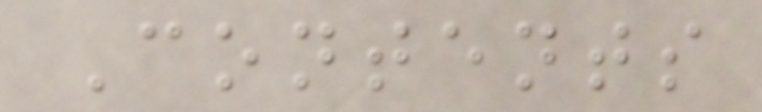Contents
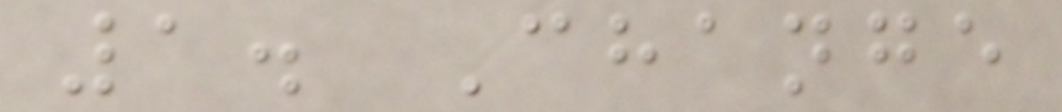1. Change
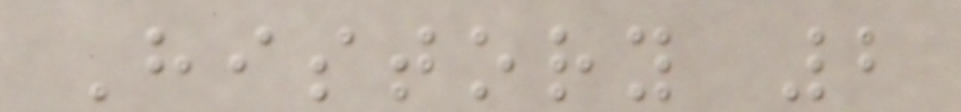History 2
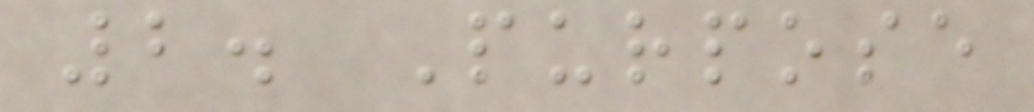2. Purpose
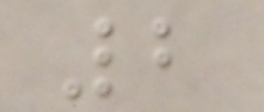2
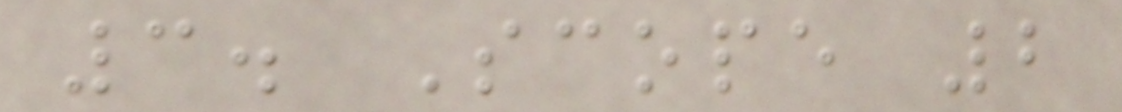3. Scope 2
